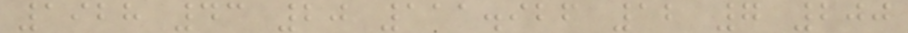1928 43 20 111.926 12 7 200
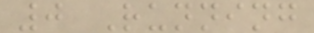0 Running
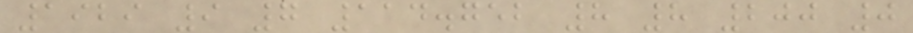1929 9 7 114.752 8 8 200 0
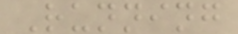Running
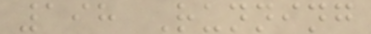198 Running
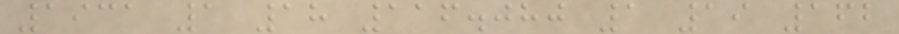1931 1 18 116.080 1 19 162
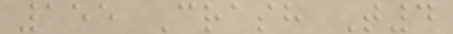155 Crash T4
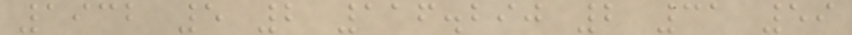1932 5 2 116.290 2 31 59
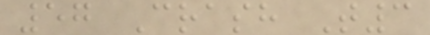57 Crash T3
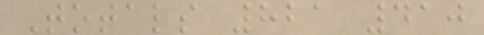Totals 821 410
